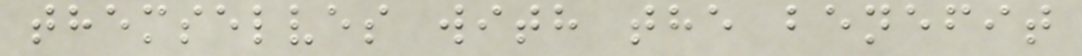themselves with the benefit
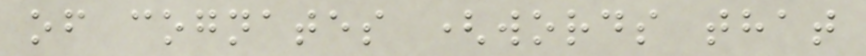of cognates (words that
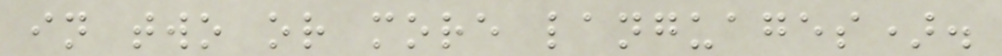in two or more languages).
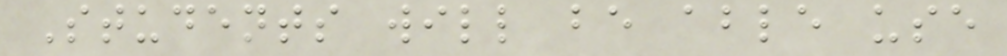Students will be able use
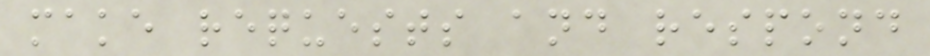make requests and respond
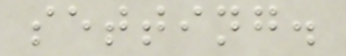setting.
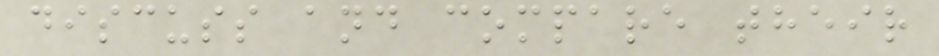discuss and compare their
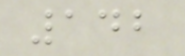142
